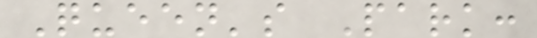Queen's Park:
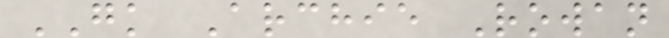GK Archie Rowan
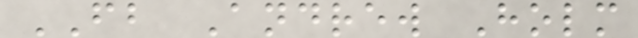FB Andrew Holm
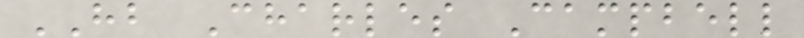HB Charles Campbell
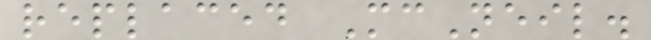replaced McNeil.
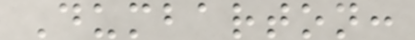Dumbarton:
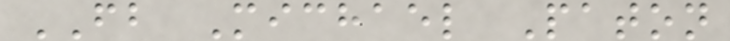FB Michael Paton
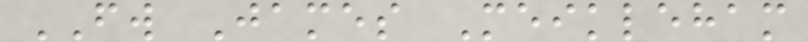FW James Meikleham
